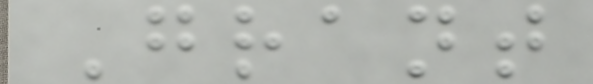Grant
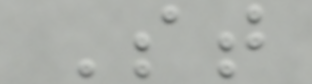St
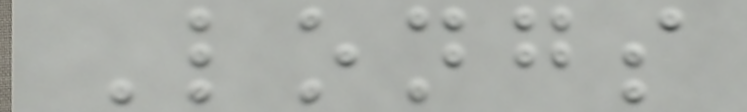Longs
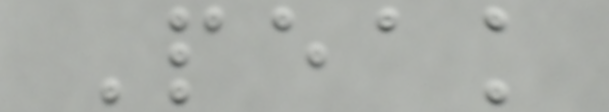Peak
